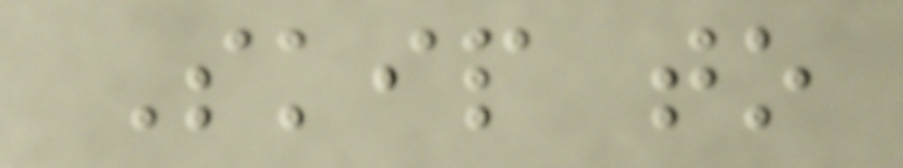Skip to
